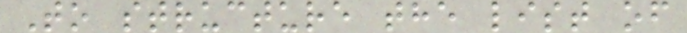To structure the list of
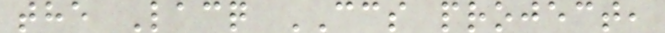the Lacq CCS project,
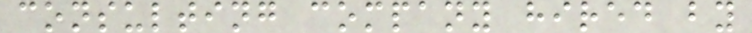consulting company hired by
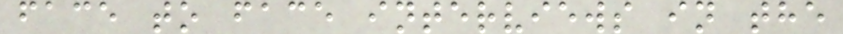face to face interviews in the
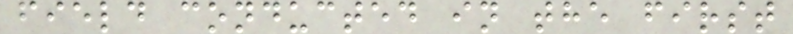field conducted in the first
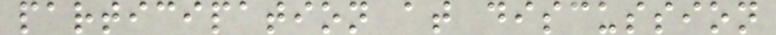participation at discussion
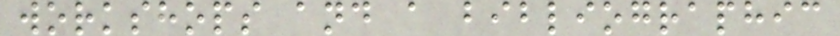workshops and a bibliographic
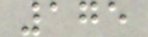175
